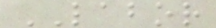LABOR
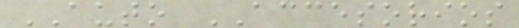AUTO ACCESORIOS
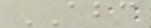ABC
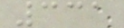331
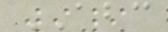ABC
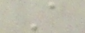A
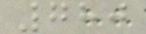780
